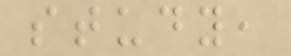study,
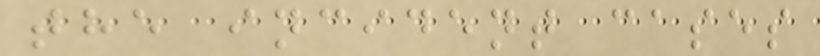the incident cases
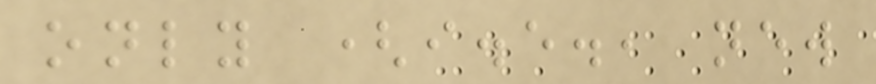only (i.e., new
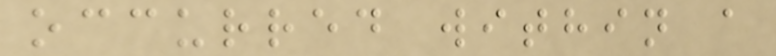occurred within a
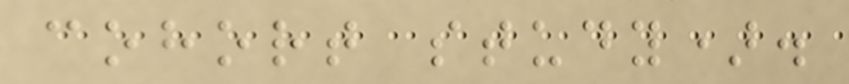cohort study).
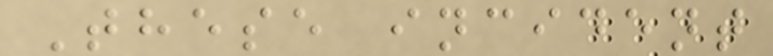These incident
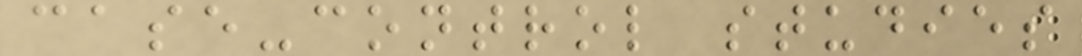case-control studies
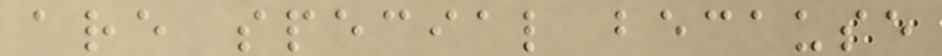are special because
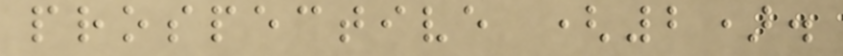prospective (2).
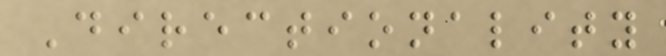Directionality
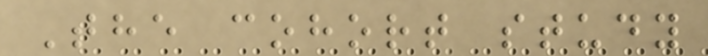The cohort study
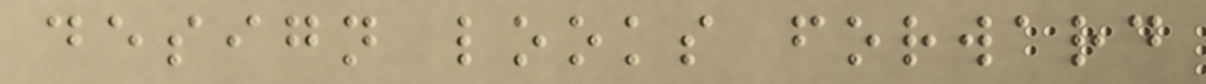design looks forward
